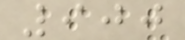900
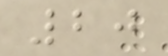20
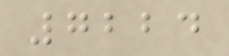7224
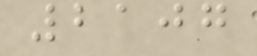2107
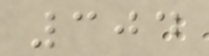304
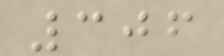306
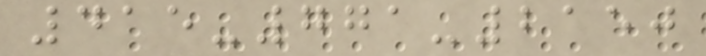415-771-2150
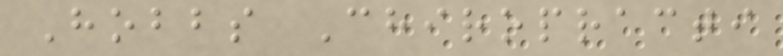Hobbs Chiropracti
